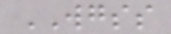WGSS
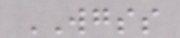WGSS
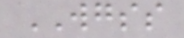WGSS
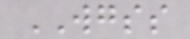WGSS
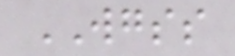WGSS
